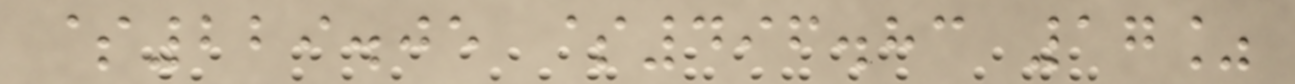$229.05 $496.83 17%
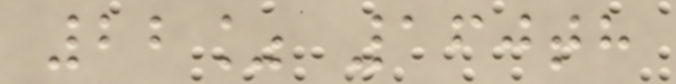22% 160th
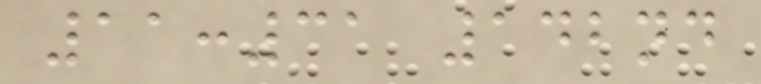11:31 142nd
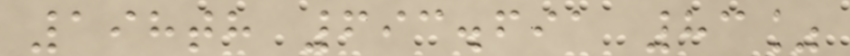198th 693.691 83%
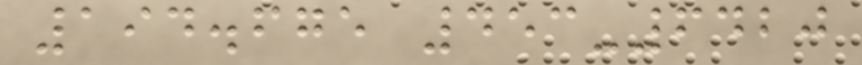194.675 453-6420
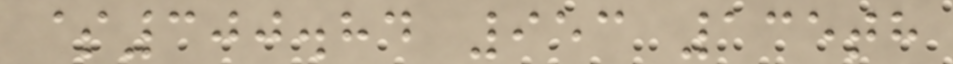$300.84 953 135th
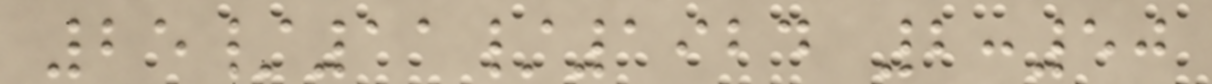25/11/1924 2:50
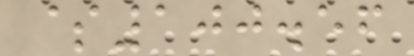$100.56
